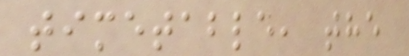timetable, the
